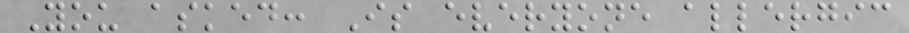You asked: Is everyone allergic
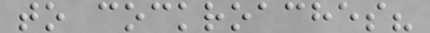to cockroaches?
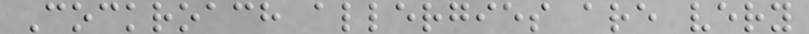Cockroach allergies are very
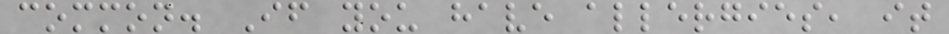common. If you have allergies, it
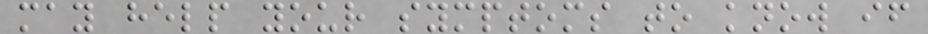may help your symptoms to know if
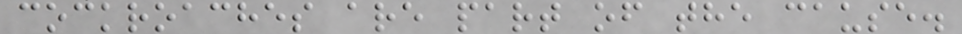cockroaches are part of the cause.
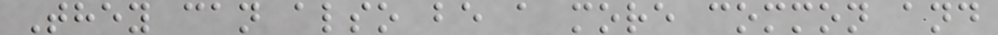They can also be a more common and
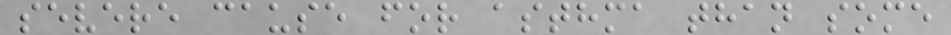severe cause for asthma than some
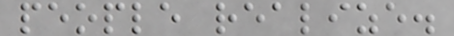people realize.
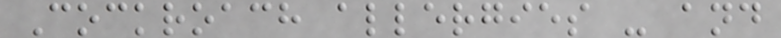Cockroach allergies - and
